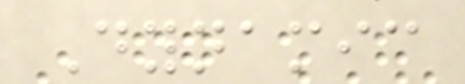Dynamic
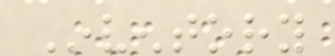Inventory
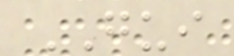GUI
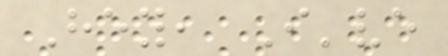Hey, I've
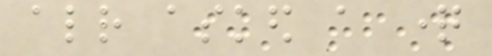already asked a question
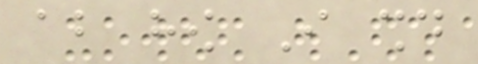about how I should
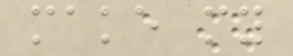make my
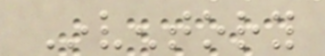Inventory
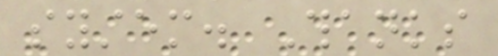system. Thanks
